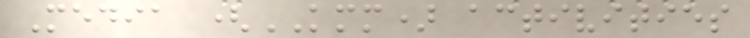Media (KMM) activities
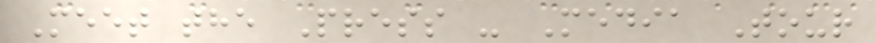Meet the Press - Media Tour
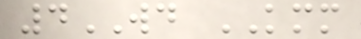4WD KMM
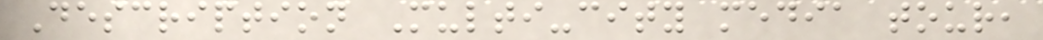Description Multi-city media tour,
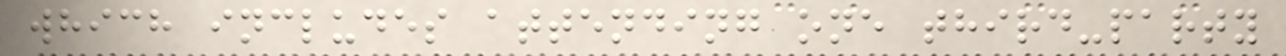which includes attending one third-party
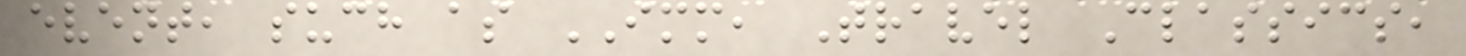event, such as IMM, Travel Classics,
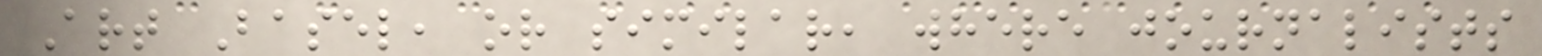Art Basel, or similar, where journalists
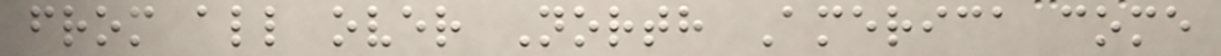from all over North America come
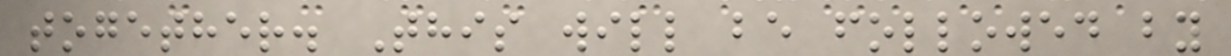together. This will be followed by
